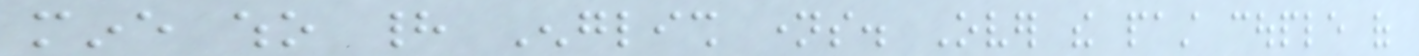mine who had English names. Over the past couple of
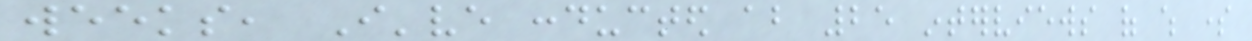weeks, I've conducted about 25 interviews of which some
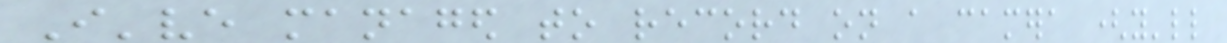I've managed to record on a camera (you'll
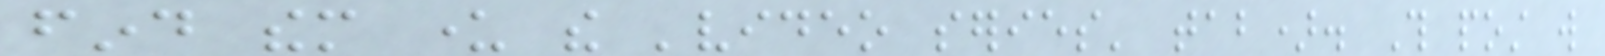find them under the 'video series' tab). This post will
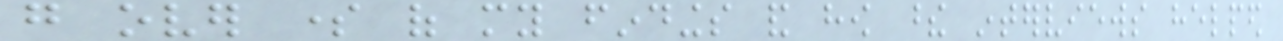go over some of my findings and how these interviews helped
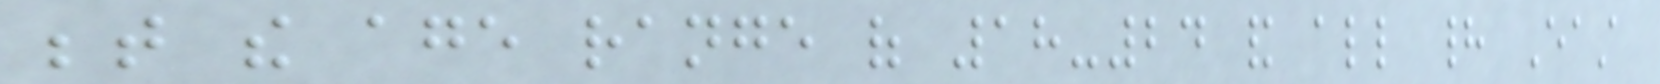between the age range of 18-24 and all had East
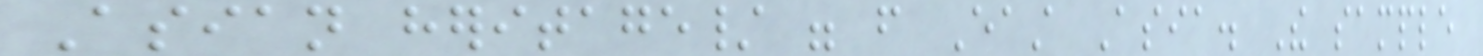Asian heritage/ were from East Asia. The sample
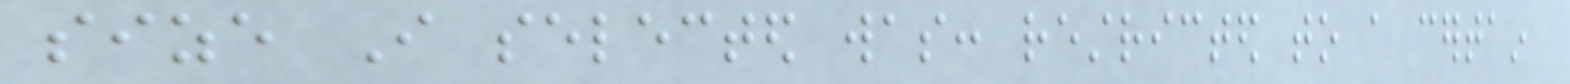size I selected was: restricted to a certain
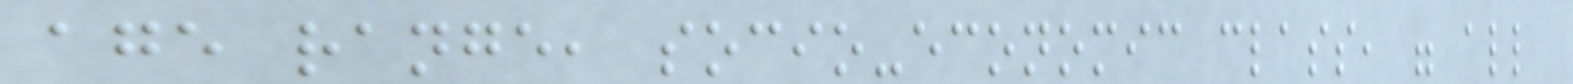age range, socio-economic class, were all
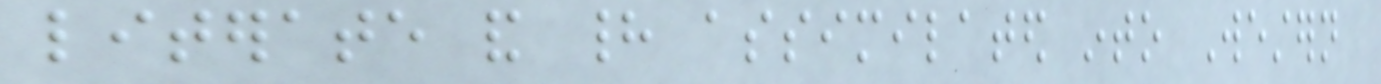literate and had assimilated into Western
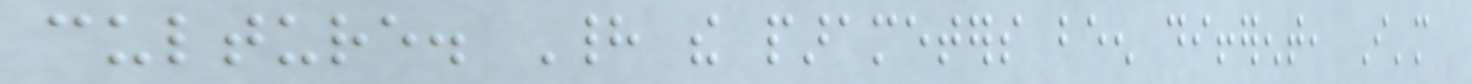culture. Had the parameters been different, I'm
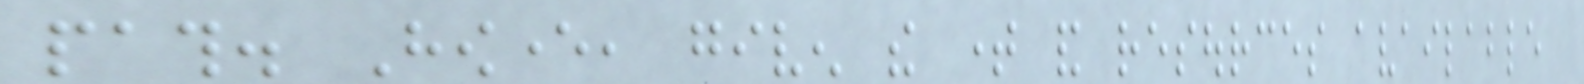path. However, given the time and resources available
